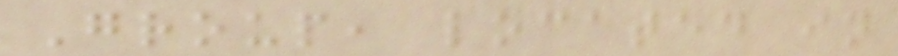Group, located in
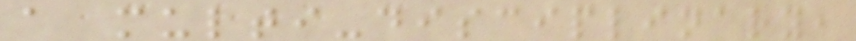a multi-disciplinary,
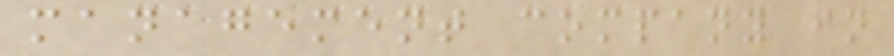management company in
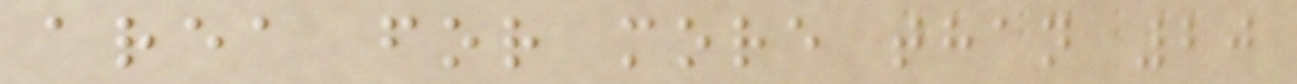area for more than 20
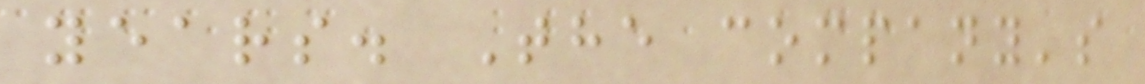years. The company's
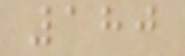180
